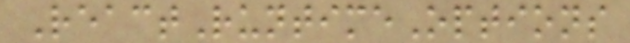ReactRuntimeOptions
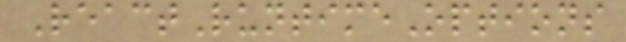ReactRuntimeOptions
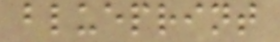blueprint
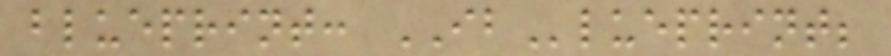blueprint: IBlueprint;
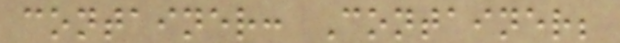container: Container;
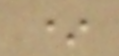*
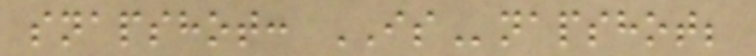snapshot: ISnapshot;
